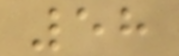58
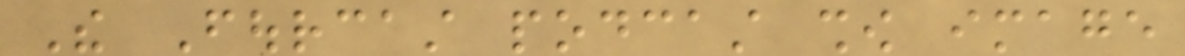The Fourcast podcast show image
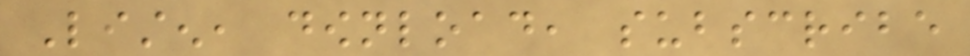Listen, download, subscribe
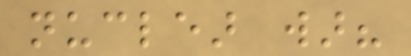nuclear war?
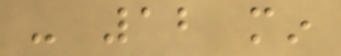- 12 min
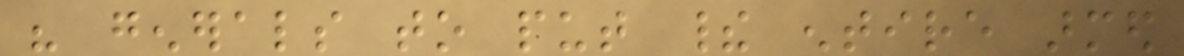his generals to put their entire armed
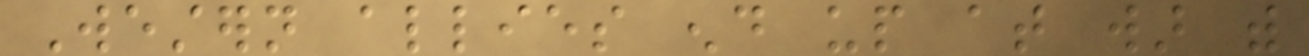Western allies end up at war with
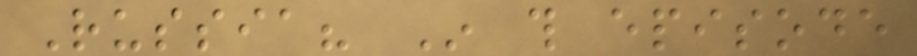Russia? In this episode
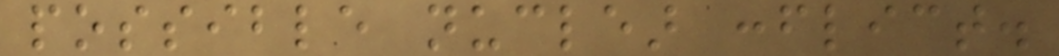possible nuclear conflict.
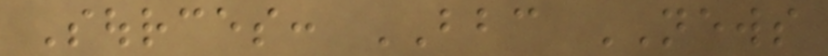Sources: BBC NEWS
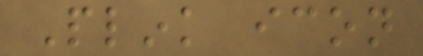Plink icon
